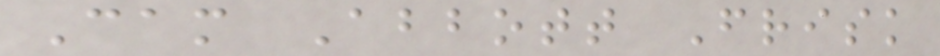Cam Abbott Frisk
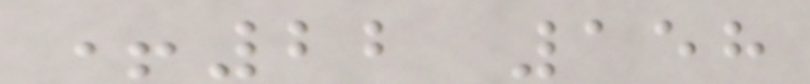+22 158
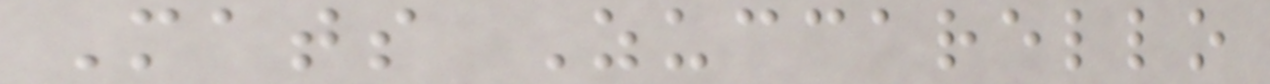Mats Zuccarello
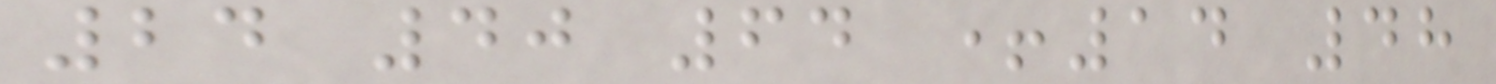24 40 64 +14 48
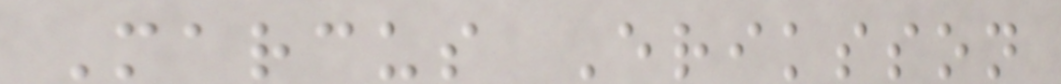Marcus Eriksson
